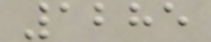1285
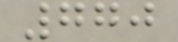770
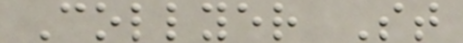Collyer St
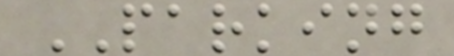PARKING
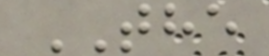THE
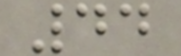44
